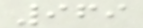969
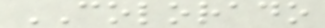COLORADO
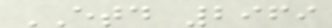ETD 2969
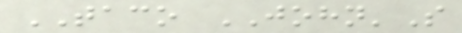TACO JOHN'S
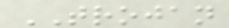TROJAN
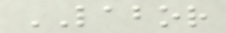LABOR
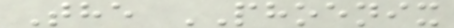The PHOENIX
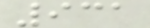931
